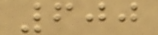600
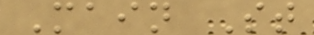Main St
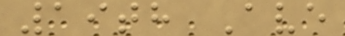19th Ave
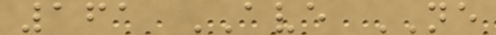161 AVE NE
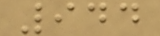944
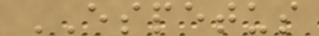ESPETUS
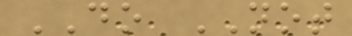DO NOT
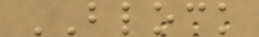BLOCK
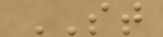ST
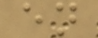en
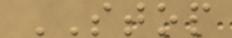STOP
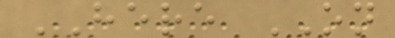HERE ON
